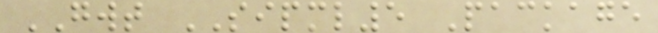GWT SIPML5 Package
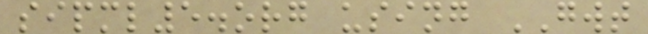sipml5.org using GWT
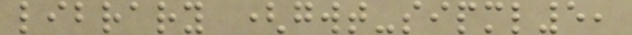library (gwt-sipml5,
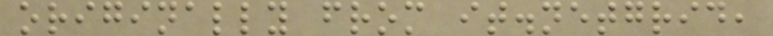originally from it.netgrid,
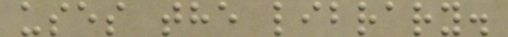uses the library.
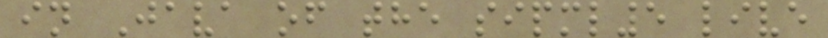in Java of the sipml5 live
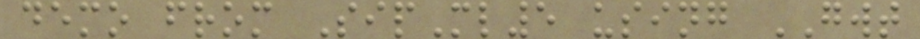demo from SipMl5 using GWT
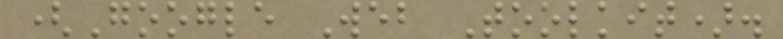(Google Web Toolkit).
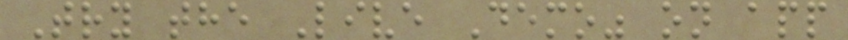Try the Live Demo" on app
